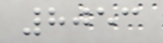8053
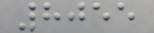8055
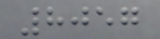8057
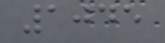1045
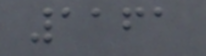1161
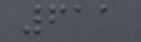611
